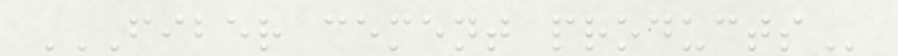FIBER CEMENT PRODUCTS
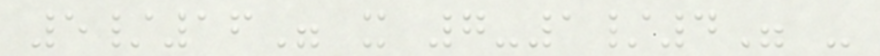5/16" x 7-1/4" -
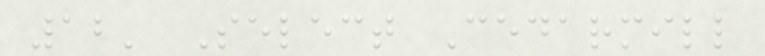12' Select Cedarmill
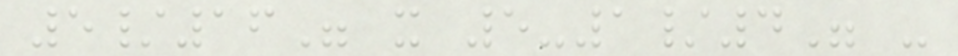5/16" x 5-1/4" -
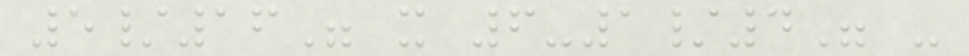5/16" x 6-1/4" -
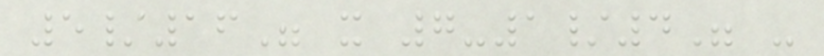5/16" x 7-1/4" -
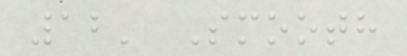12' Smooth
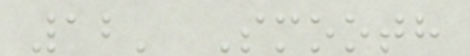12' Smooth
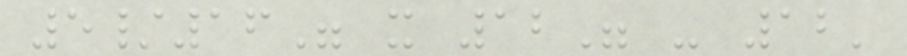5/16" x 12" - 12'
